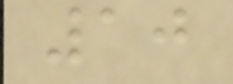10
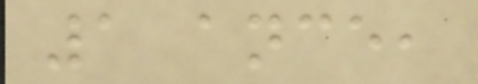1 ance,
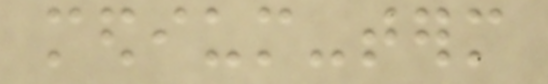medium-term
